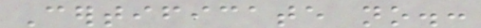Certificate no.:
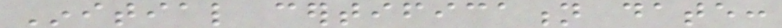Initial certification date:
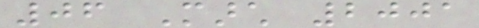06 March 2001
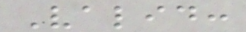Valid:
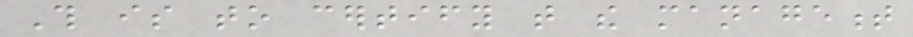This is to certify that the management
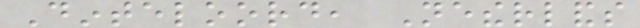Dinteloord, Netherlands
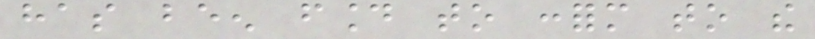has been found to conform to the
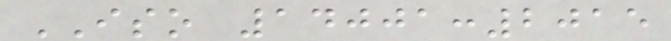ISO 14001:2015
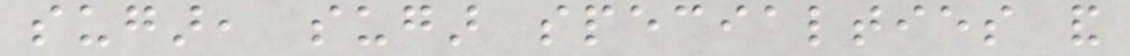sugar, sugar specialties and
